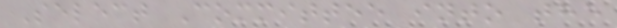Select Committee into the
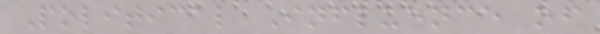Political Influence of
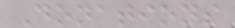Donations
